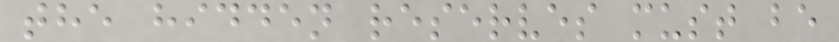the hidden reserves must be
